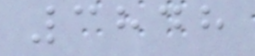3848
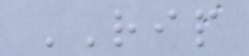RIP
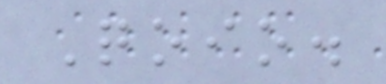Qoio.
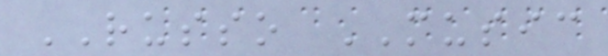RUSSO MUSIC
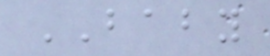BABY
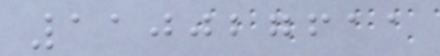110027611
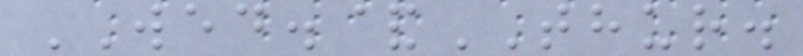WED.&THUR.
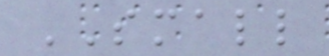SMALL
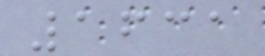1631
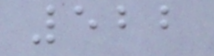522
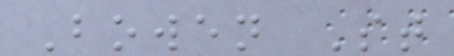Bowen St
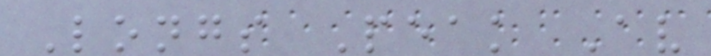Longs Peak Av
